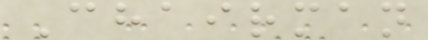Chairman
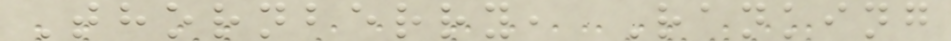Thornberry, Ranking
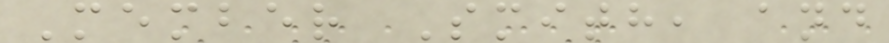Member Smith, and
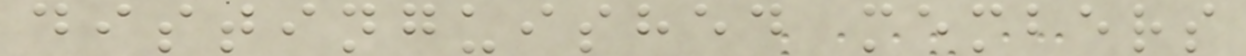distinguished members
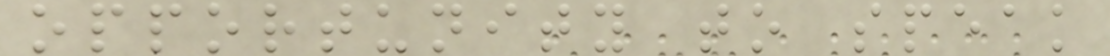opportunity to speak
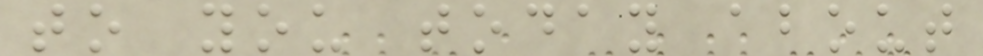to you today about
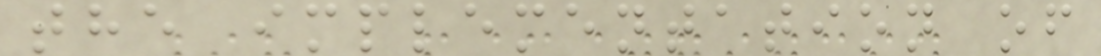the implementation of
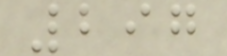297
